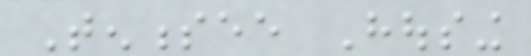Tennessee Housing
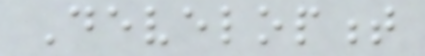Development
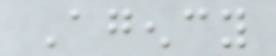Agency
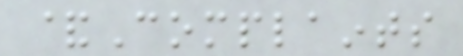&Complaints
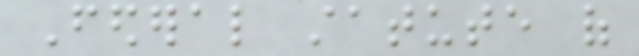Federal statute of
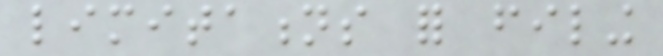limitations for filing
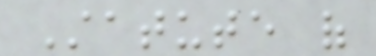Statute of
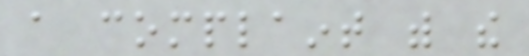a complaint with the
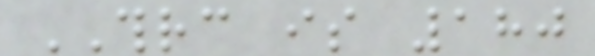THRC is 180
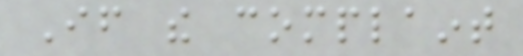If the complaint
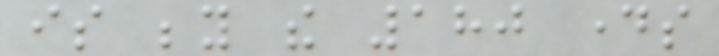is beyond the 180 days
